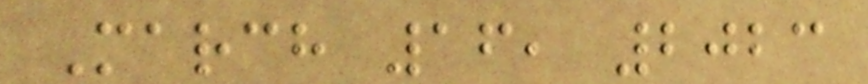March 16, 2023
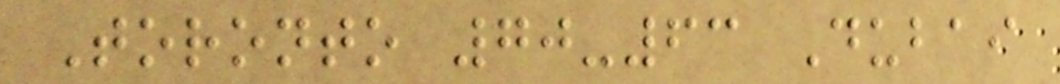Toronto 70-63 Dubai
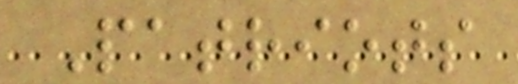Patriots
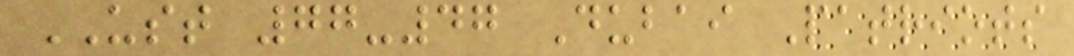UST 77-47 Dubai Patriots
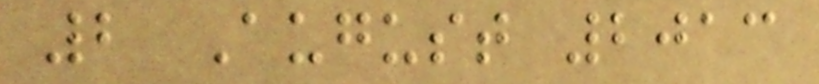2 August 2013
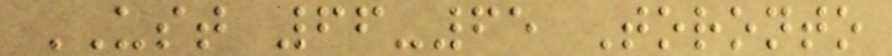UST 66-65 Toronto
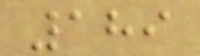189
